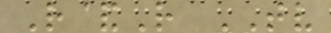R&R TV
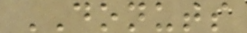DONUTS
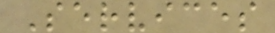Services
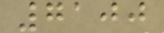7100
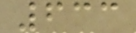633
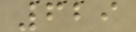629
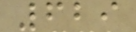629
